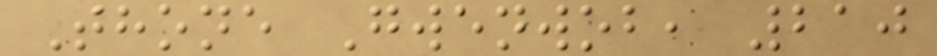Thone Gwenwob, 210
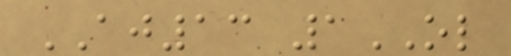AJ13 1OL
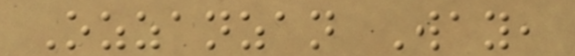Ozzanzan Way,
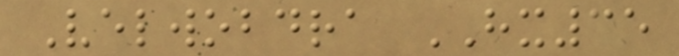Velwobdra HX35
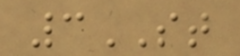3ST
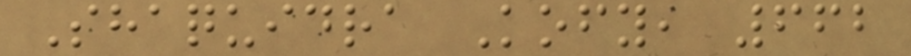Shaquidra Kofy, 662
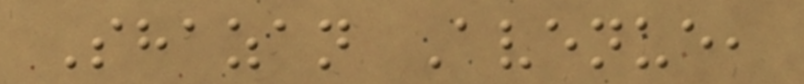Shazan Avenue,
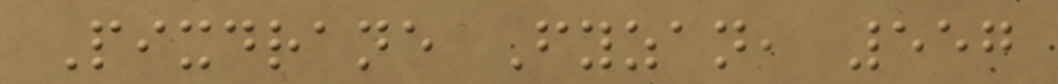Pixdrane Fyzan, 557
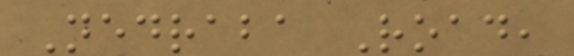Nedraba Road,
